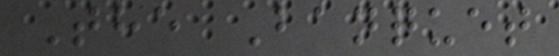The Banquet
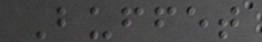Buffet
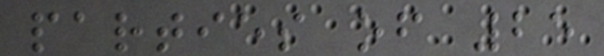parties of 25
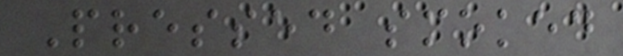Pressed smoked
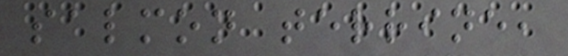salmon terrine,
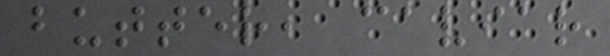butter, caviar
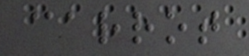carrot
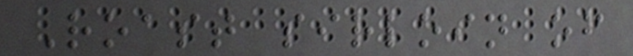Roast sirloin of
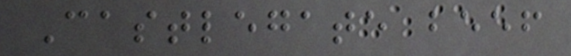Castlegate beef
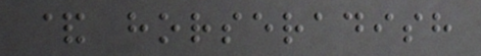& horseradish
